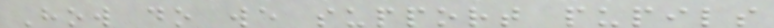How do we support pupils
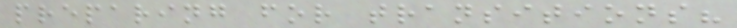preparing for transitions?
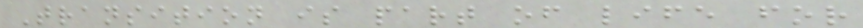Transition is part of life for
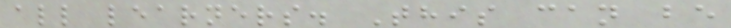all learners. This can be
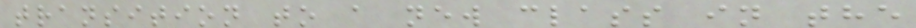transition to a new class in the
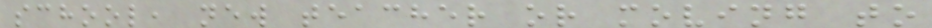school, new teacher or moving to
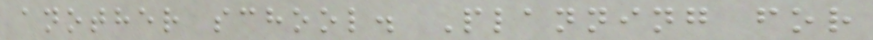another school. Planning for
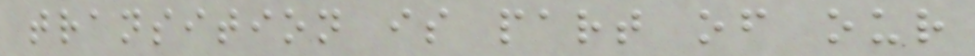transition is part of our
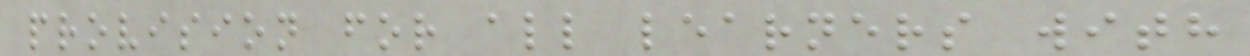provision for all learners with
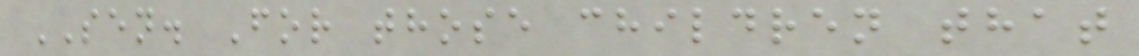SEN. For those children that
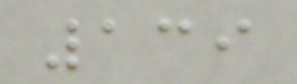139
